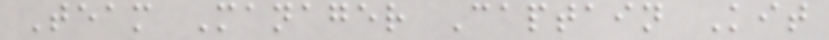Team Manager Captain Kit
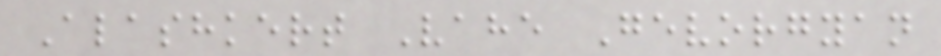Alashkert Vahe Gevorgyan
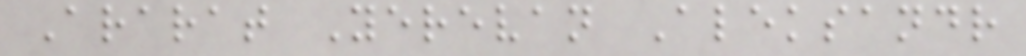Ararat Yerevan Aleksandr
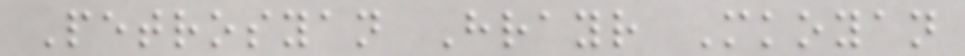Petrosyan Hrayr Mkoyan
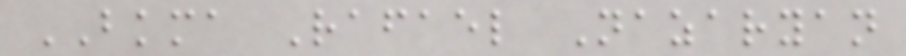BKMA Rafael Nazaryan
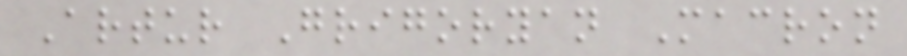Artur Grigoryan Macron
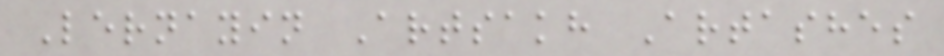Lernayin Artsakh Artashes
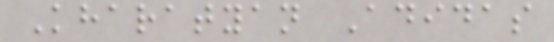Kharatyan Adidas
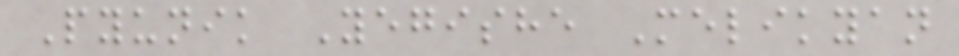Pyunik Yegishe Melikyan
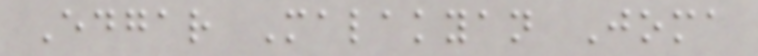Edgar Malakyan Joma
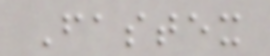Fastex
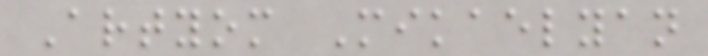Artyom Mikaelyan
